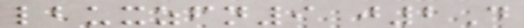lbuxzfn9 j2D
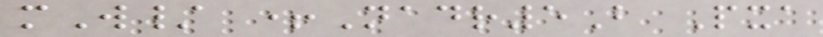mW/ +Nadr5B Pxa
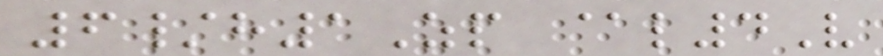6/h1Zp @l4V
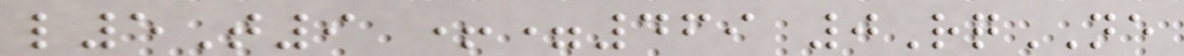l5T9 +=469 0RqNE
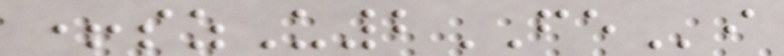+szU2FEi
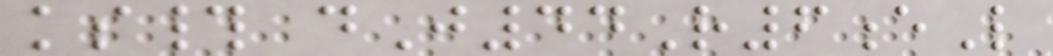ks# dJ44R6eL
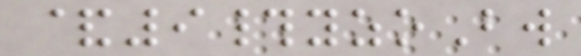&9#yzoBw
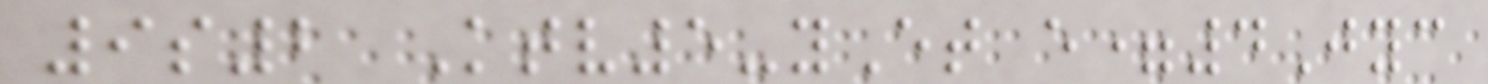9s2 Ktv5-yEt e=4Jyc
